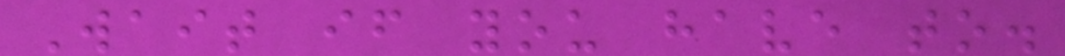Wait if you have to.
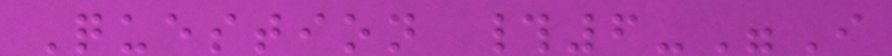Question #6-"I
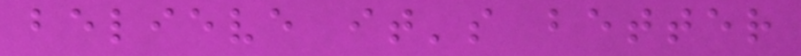believe it's better
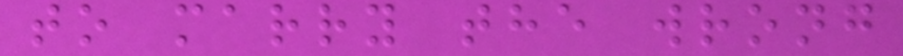to marry the wrong
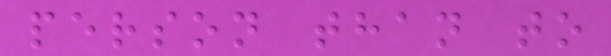person than to
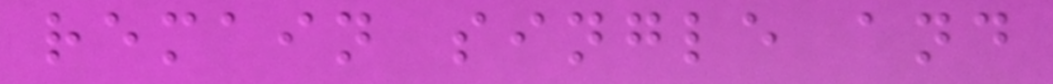remain single and
